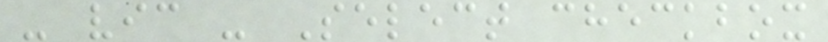- vic - Select checkbox
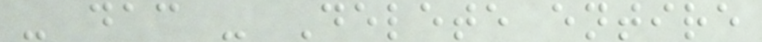- dac - Delete entire
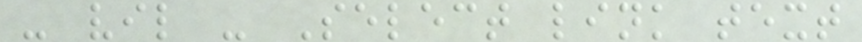- vil - Select link text
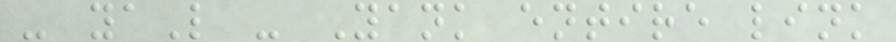- yaL - Yank entire link
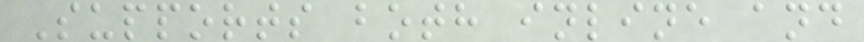Supports both inline and
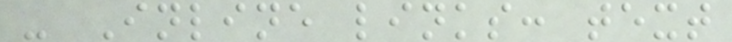- Inline links: text
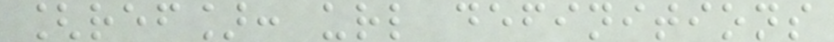[ref]: url definitions
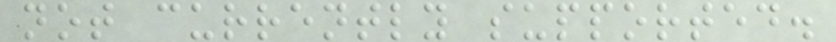not currently supported.
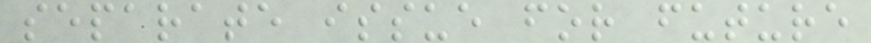separate issue for future
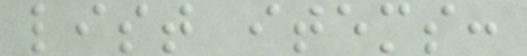list items:
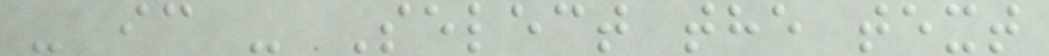- ic - Select the text
